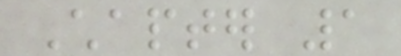Chapter 1
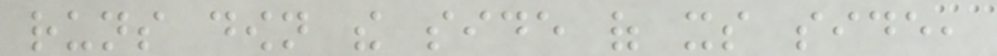runs down the side of its side,
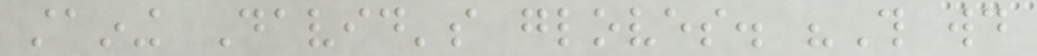staining David's gloves. "This would
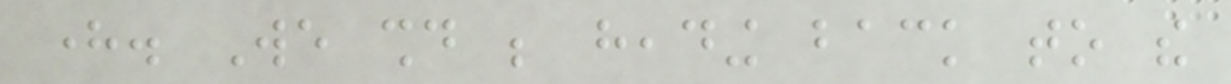here. We should be heading back to the
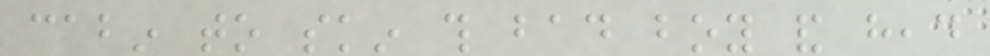cabin to skin this bad boy and head
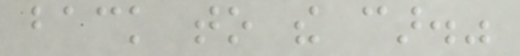back to the car."
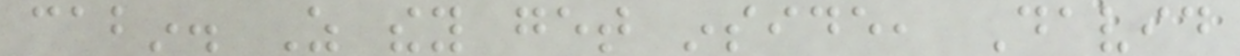cabin. As they get inside, David
